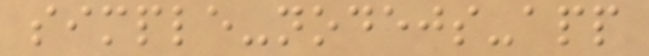simple-nodejs-app
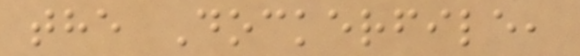the Dockerfile,
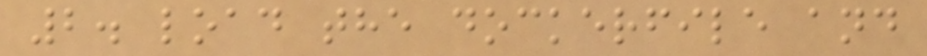2. load the dockerfile and
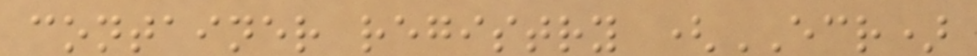container registry (ECR)
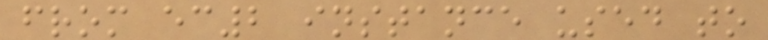from ec2 instance used to
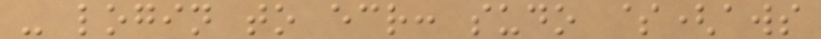- login to ecr: sudo $(aws
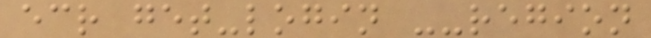ecr get-login --region
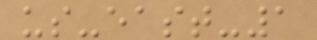us-east-1
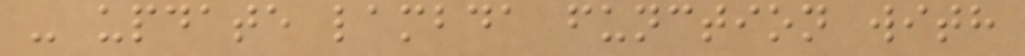- update lambda function with
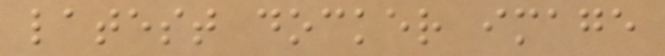latest docker image
